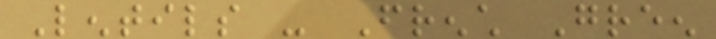Lentils - French Green
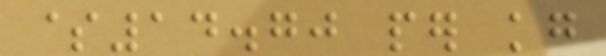$14.70 per kg
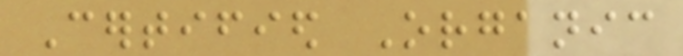Certified Organic
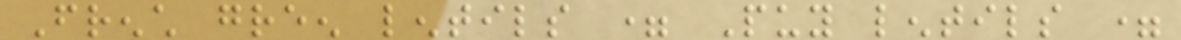French green lentils = Puy lentils =
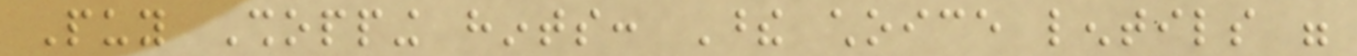Puy Shopping hints: These choice lentils were
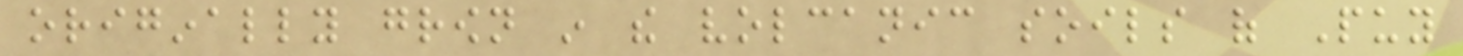originally grown in the volcanic soils of Puy
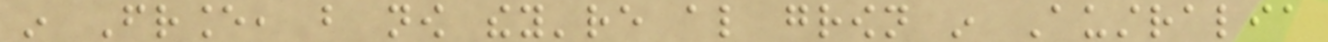in France, but now they're also grown in Australia
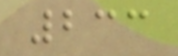233
